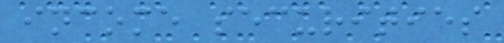income securities
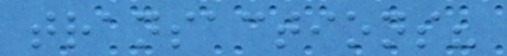transactions?
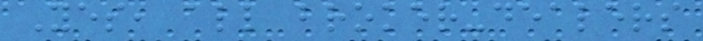Yes, all broker-dealers
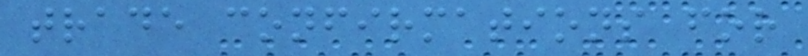trade confirmations for
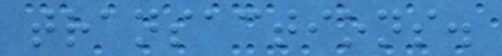transactions.
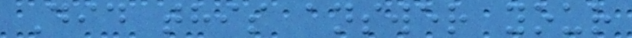Did this answer your
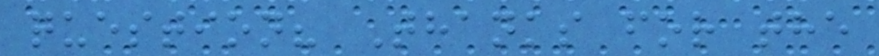question? Thanks for the
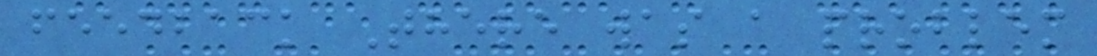feedback There was a problem
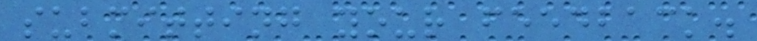submitting your feedback.
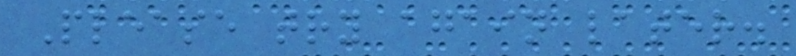Please try again later.
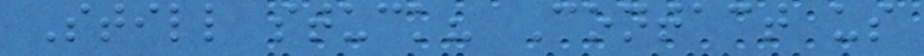Still stuck? Contact us
